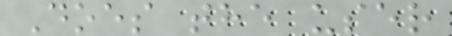Does the user
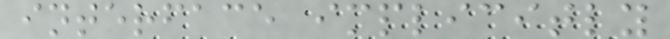interface implicitly
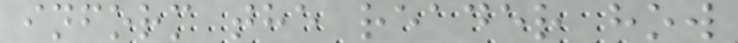inform the reader how
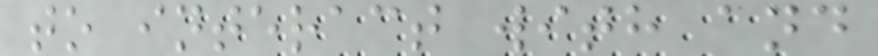to interact with and
